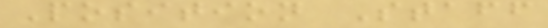Position Staff
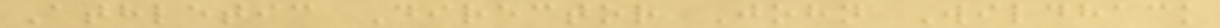Athletic Director John Wildhack
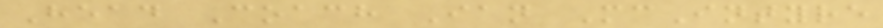Head Coach Ian McIntyre
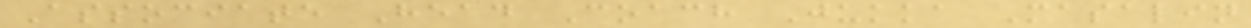Associate Head Coach Jukka Masalin
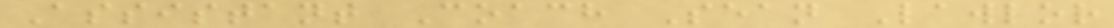Assistant Coach Sean Lawlor
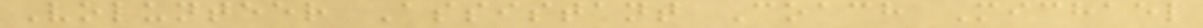Volunteer Assistant Coach Michael
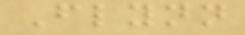Flynn
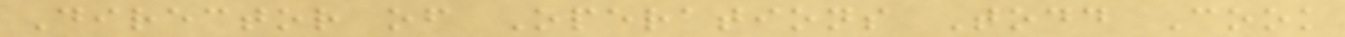Director of Operations Todd Cook
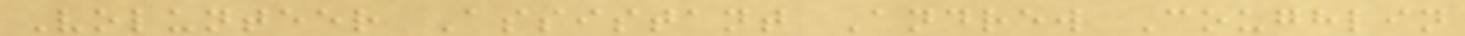Volunteer Assistant Andrew Coughlin
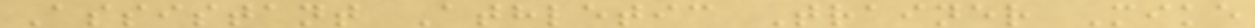Assistant Athletic Trainer Mike
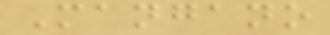Mangano
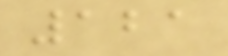121
